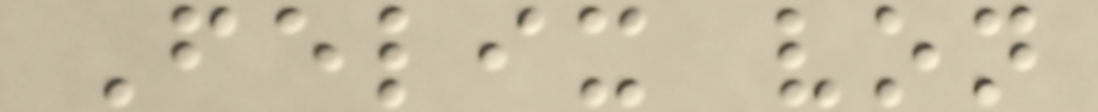Felix von
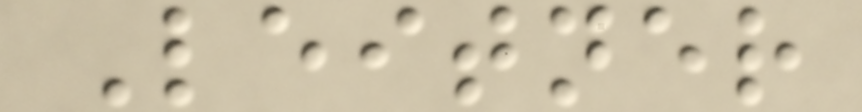Leitner
